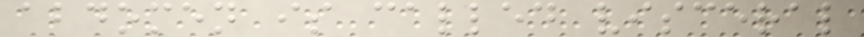abdomen is called visceral
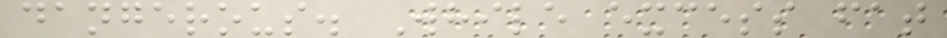dangerous. While excess fat
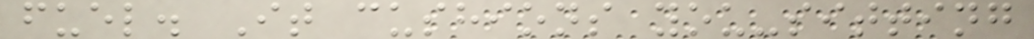fuel. It cushions you-sitting
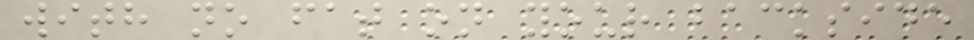with no fat on your backside
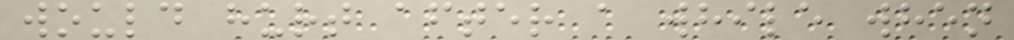would hurt after a while when
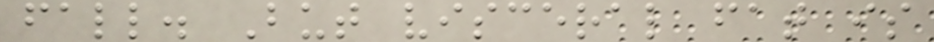fall. But visceral fat is
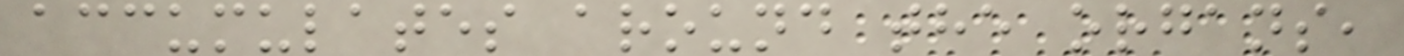accumulates around the organs,
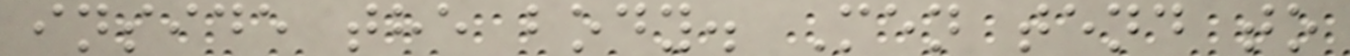inside the body. Men tend to
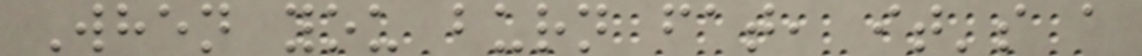When you burn fat, it's a
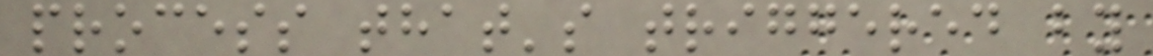process that's triggered by
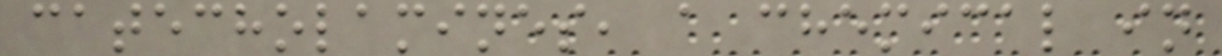catecholamines, a chemical in
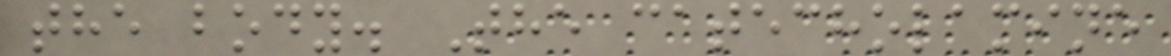the body. The catecholamine
